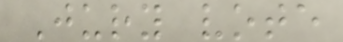Jury vote
